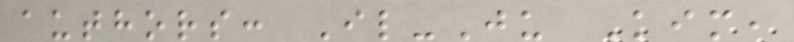authors: Il-Ju Kim,
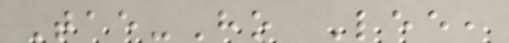Tae-Ho Lee,
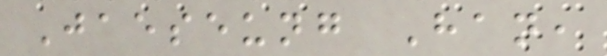Jaeseung Han,
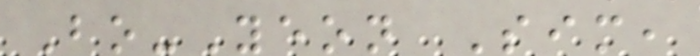Bo-Yeon Sim,
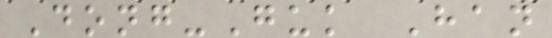Dong-Guk Han
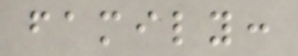family:
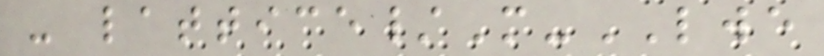- lattice/M-LWE
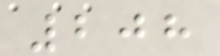208
